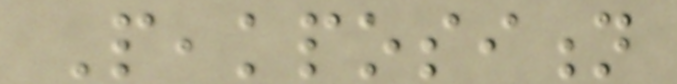Peakposition
